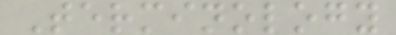Terminology
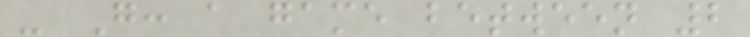- G: a game between 2
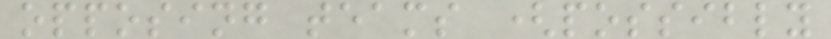opposing teams (possibly
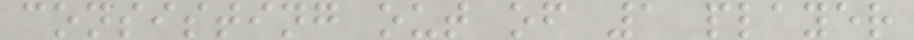consisting out of 1 player
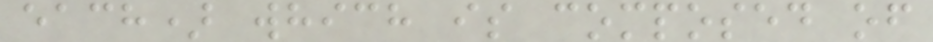each) which is composed of
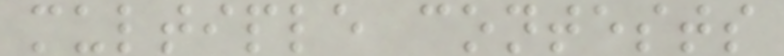multiple contests
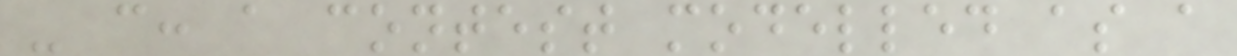- c: a contest modelled as a
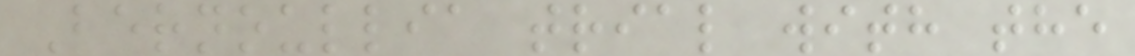Bernoullia trial with the
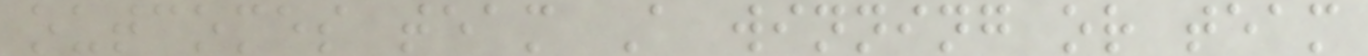outcomes team A winning or team
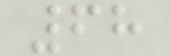68
